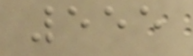555
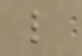l
